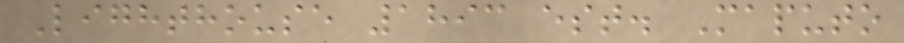Lighthouse 1893 est. Maputo
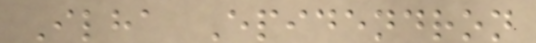Ilha Epidendron
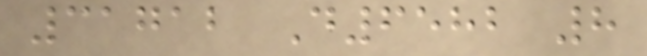31712 D6582 8
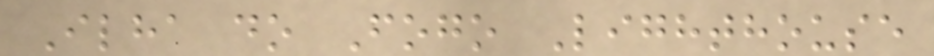Ilha do Fogo Lighthouse
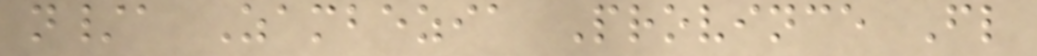n/a Zambezia Province Fl
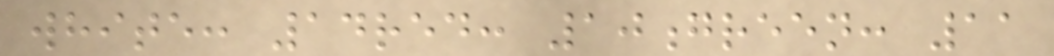white: 14red: 10green: 11
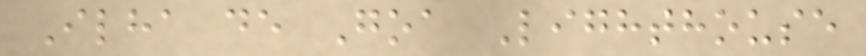Ilha de Goa Lighthouse
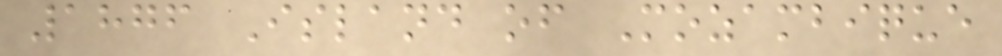1876 Island of Mozambique
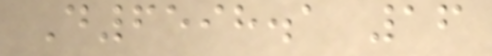D6598.1 16
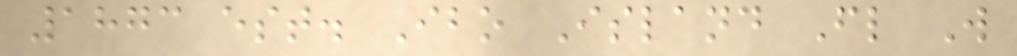1873 est. Ibo Island Fl W
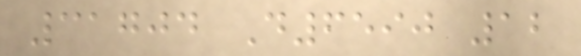31704 D6590 12
